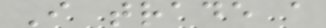I trade a
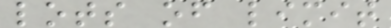lots of limit
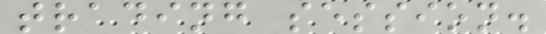trading session.
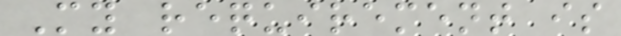My requirement is
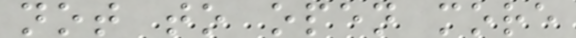not to open more
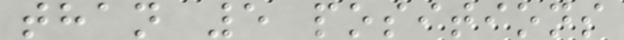than 5 positions
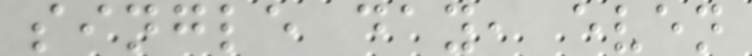single day, even
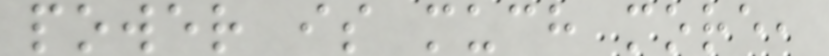power is much more,
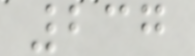237
